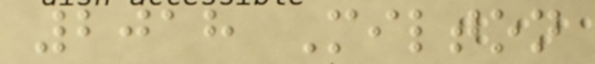2018 Milton
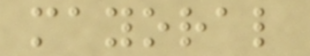mayoral
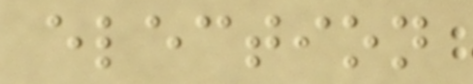election
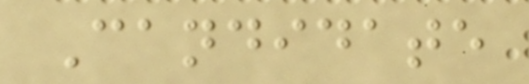Candidate
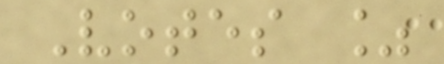Votes %
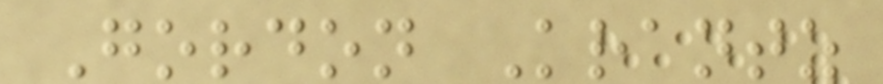Gordon Krantz
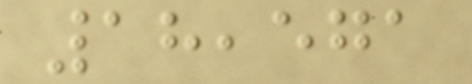18,571
